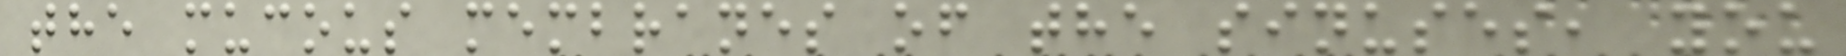the mucous membranes of the sinuses, you
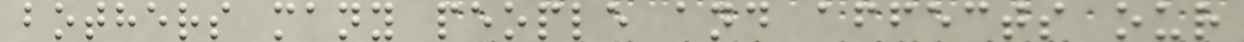bothers many people and affects our
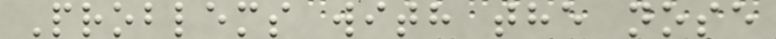Problems with the nose
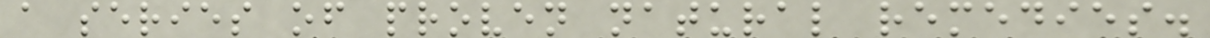a series of proven natural remedies.
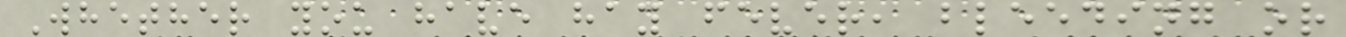Whether you have hay fever, bleeding or
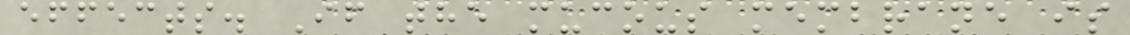effects. If the mucous membrane is
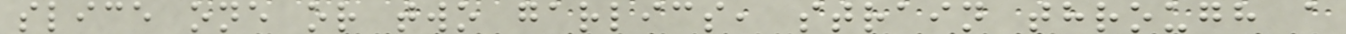slice one or two garlics, strain through a
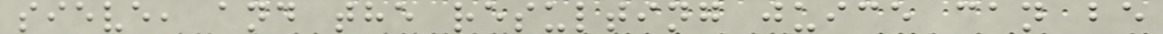sieve, and the resulting juice can be
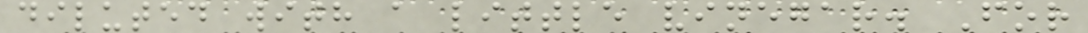diluted with a little vinegar. For
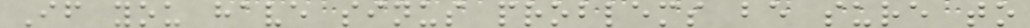If you have sinus problems be sure to
